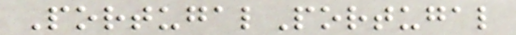PortugalPortugal
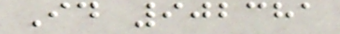Id 902381
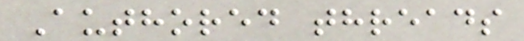Authored threads
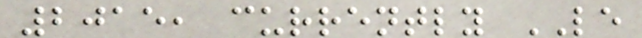2015, currently LE
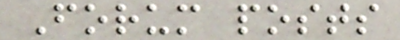Forum posts
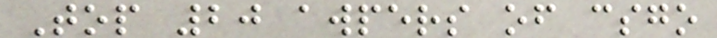Top 20 awpers of csgo
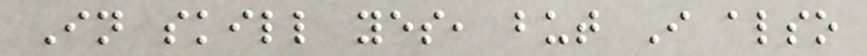In skill yes, but I also
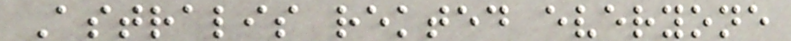Astralis rekted everyone
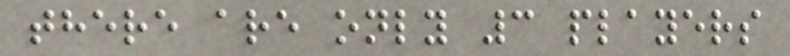there are only 3 players
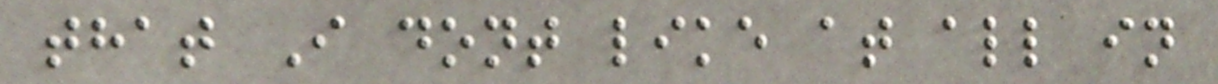that I dont like at all in
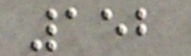152
